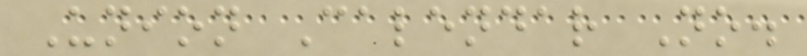Union Calendar No.
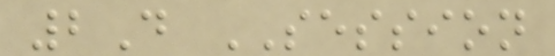2D SESSION
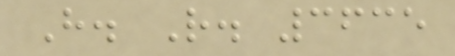H. R. 3635
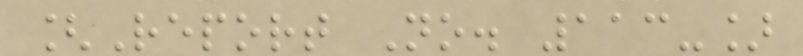[Report No. 113-]
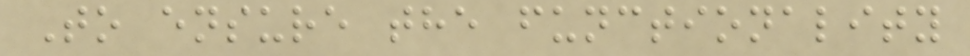To ensure the functionality
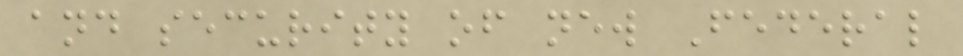and security of new Federal
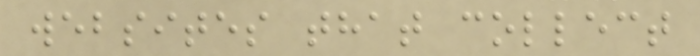websites that collect
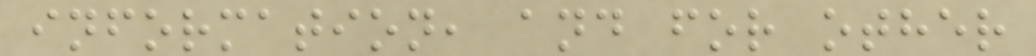information, and for other
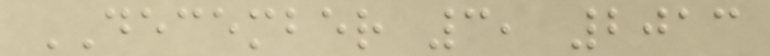DECEMBER 3, 2013
